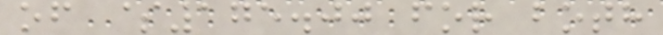of $175.00 for both
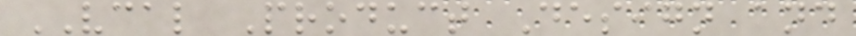VCAL Product Design and
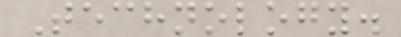Technology.
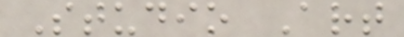Studio Art
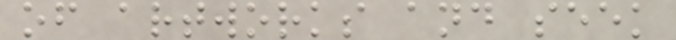of artworks and seek
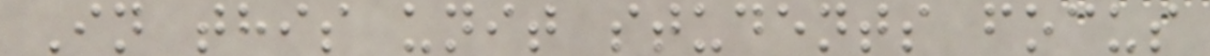In this unit students focus
